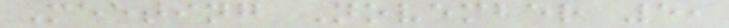Meeting November 5,
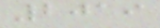2019
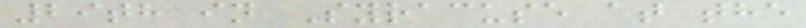29th in Syracuse at the
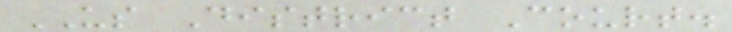US District Court.
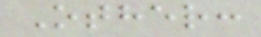Other:
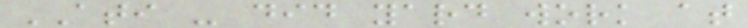ATI - did yard work at
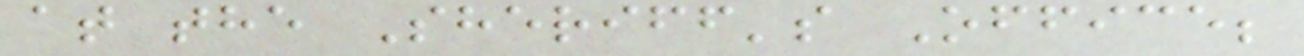at the Sheriff's Office;
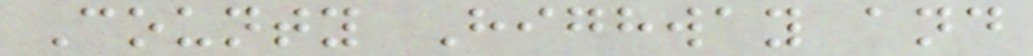County Highway and
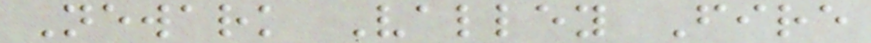Newark Valley Fire
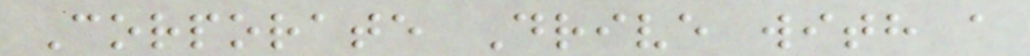Corporate Drive with a
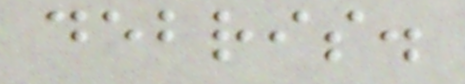debris.
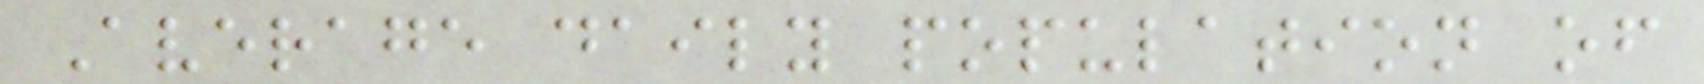Average daily population of
